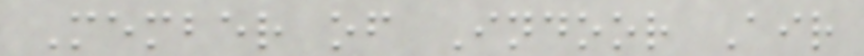Member of Indoor Air
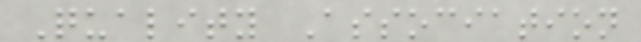Quality Association
